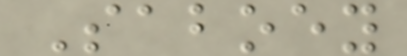Saboey
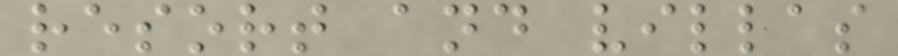resort and villas
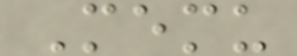Memu
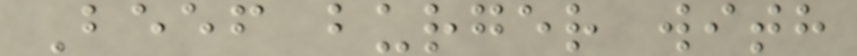Beef burger with
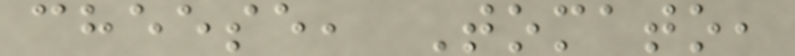cheese, Tomato,
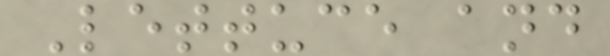Lettuce and
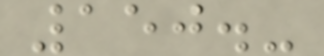150.-
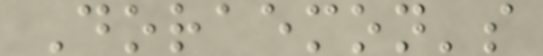Doraemon's
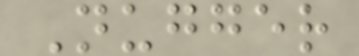Nugger
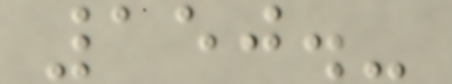150.-
